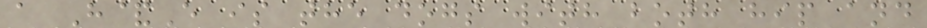a H&E is the dogs with both hip and
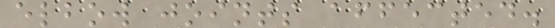elbow joints affected.
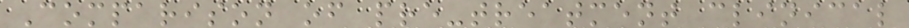Comparison of pre-treatment clinical
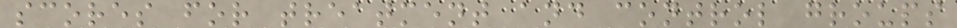scores for treatment and control groups
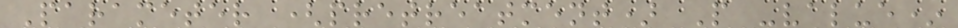Parameter (pretreatment) P -value*
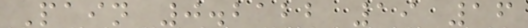Pain 0.2122 19 16
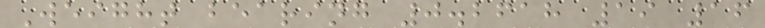Weight bearing 0.2618 19 16
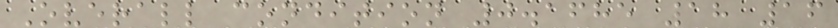Overall condition 0.1685 18 16
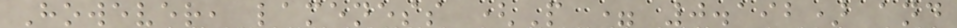However, lameness (P = 0.192) and
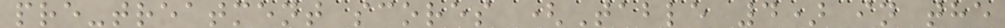pre-treatment scores (Table 4) in the
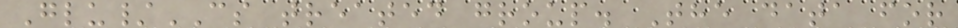Glu/CS treated group. The data for
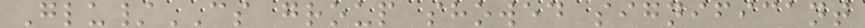Glu/CS group showed significant
